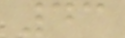43
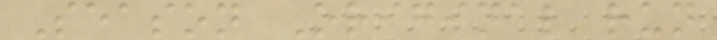Season Original run
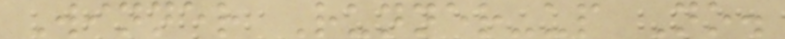Winner Runner-up No.
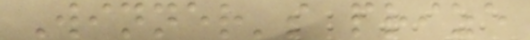Winner's prize
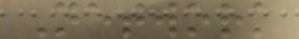Network
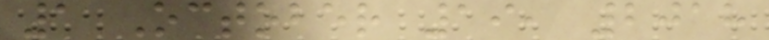1 October 19, 2018
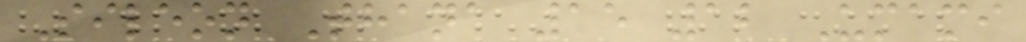Sileon Thana 15 12 Umami
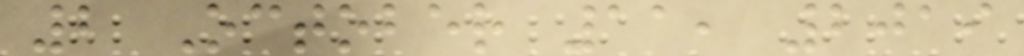2 October 11, 2019
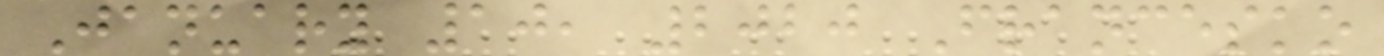January 10, 2020 Francesko
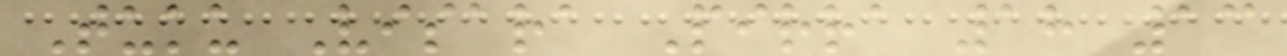Tuku Visara Pirra 18 13
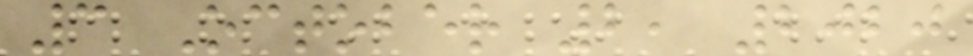3 October 2, 2020
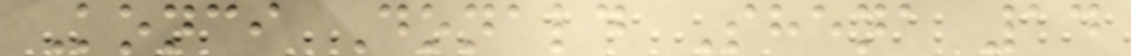Konci Donald Shena 14
